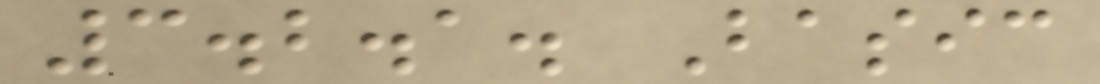3.2.1. Basic
